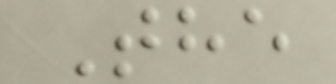The
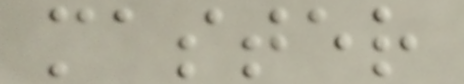master
